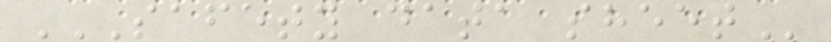SAFETY DATA SHEET
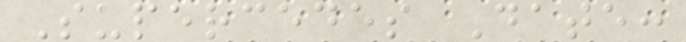Supercedes Date:
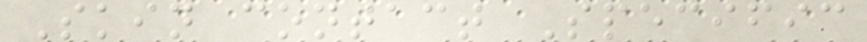Skin contact Specific
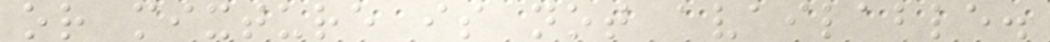or mixture is not available.
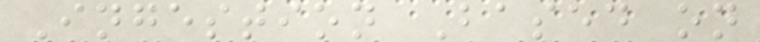Ingestion Based on
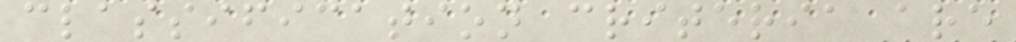classification criteria are
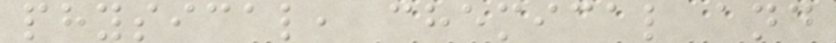physical, chemical and
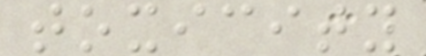toxicity
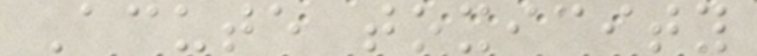Acute toxicity
